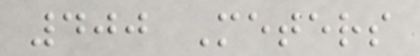400 Meters
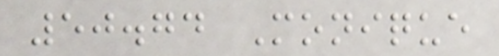50.74 Monique
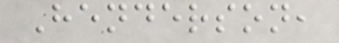Henderson,
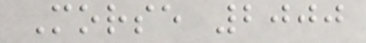Morse 2000
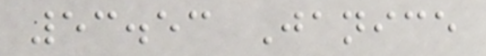53.53 Janice
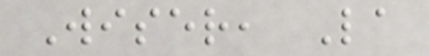Wiser, La
